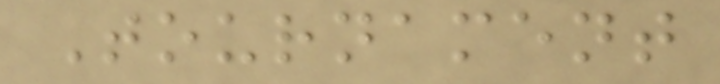Tournament
